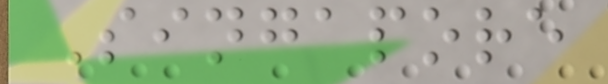Singapore
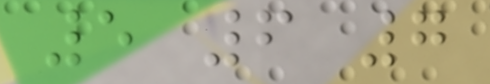5 6 7
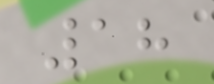18
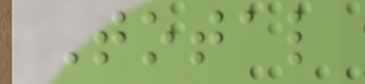Total
